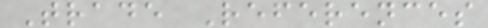Trade References
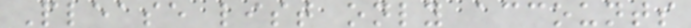Please list only accounts
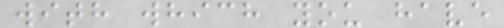with which you have
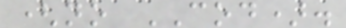(no COD).
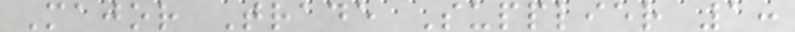Major Trade Supplier 1:
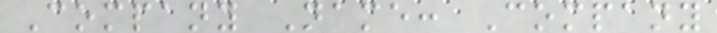Company Name: Company
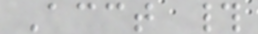Acct #
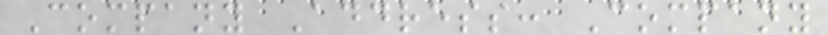Company Address: Company
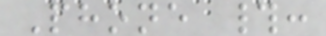Phone #:
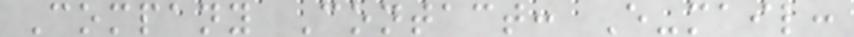Company Contact: E-mail:
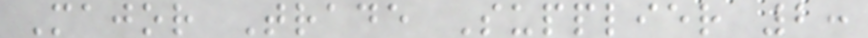Major Trade Supplier 2:
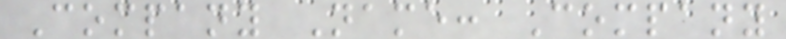Company Name: Company
